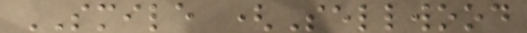SMILE (Sellwood
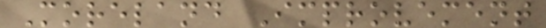Moreland Improvement
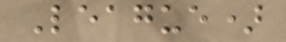League)
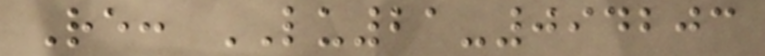Re: LU21-094203
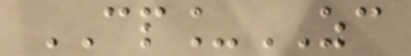CP_ZC
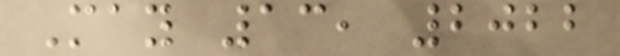May 13, 2022
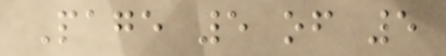Page 5 of 5
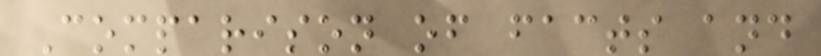Comparison of facts and
